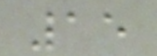15
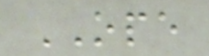OPE
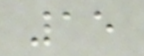15
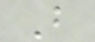B
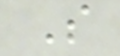S
